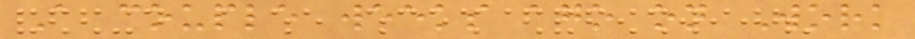A couple weeks ago on Work
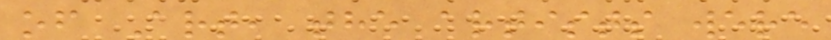of Art, the artists were
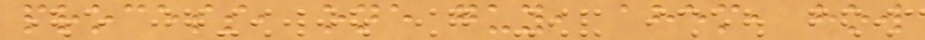process, one guy, ahem, how
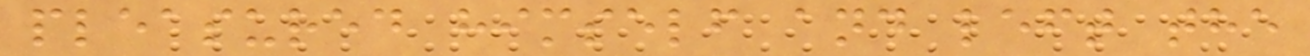pleasured himself and left the
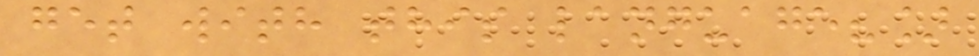get with this language?]
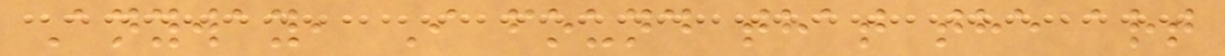Anyway, I found that the art
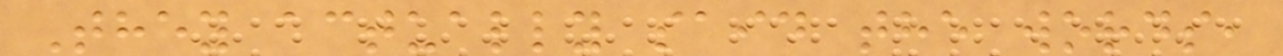They actually said the words,
